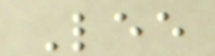Lee
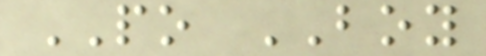PO BOY
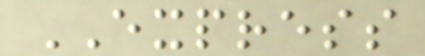EXPRESS
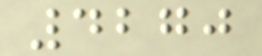4270
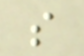s
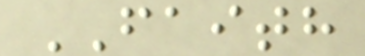FAITH
